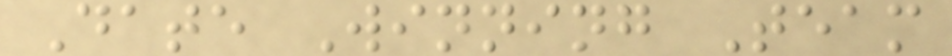Date Winning Team
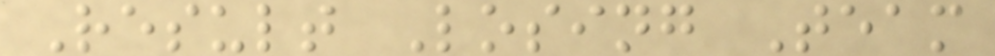Result Losing Team
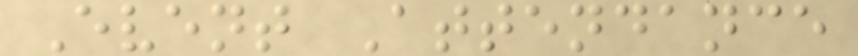Event Attendance
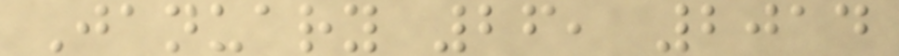January 26, 2014
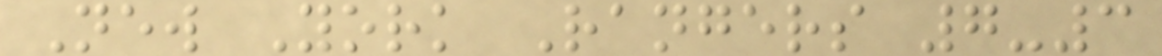New York Rangers 7-3
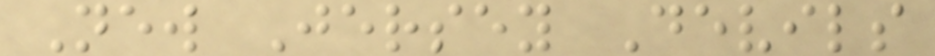New Jersey Devils
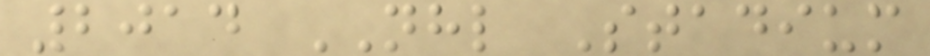2014 NHL Stadium
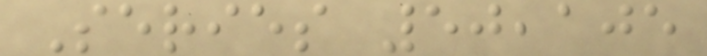Series 50,105
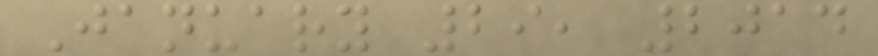January 29, 2014
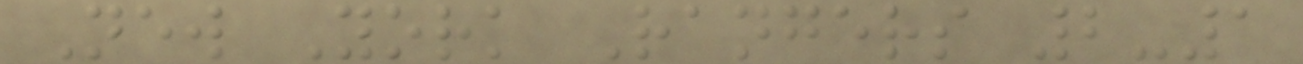New York Rangers 2-1
